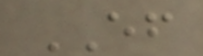EF
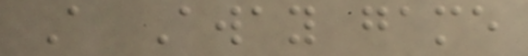A Away game
